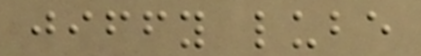jiffy lube
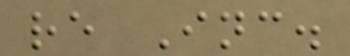re Inc.
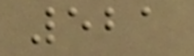521
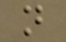n
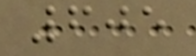605
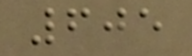605
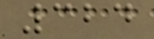324
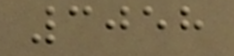3058
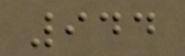944
